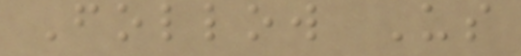Follow Us
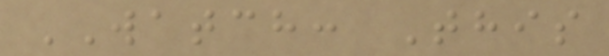WATCH: This
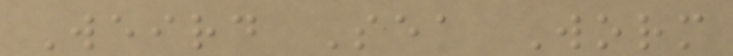Weird Sea Worm
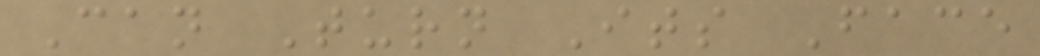Can Turn Its Face
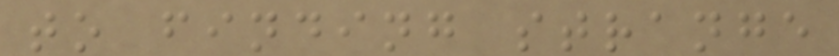to finding strange
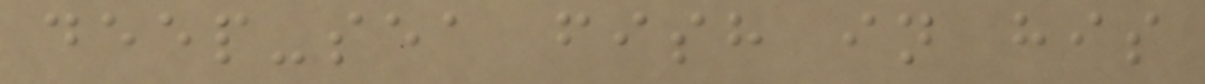deep-sea fish in his
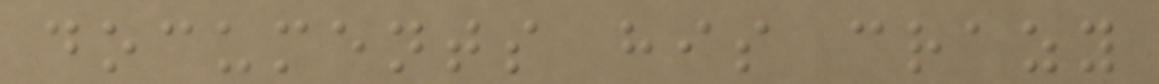documents his crazy
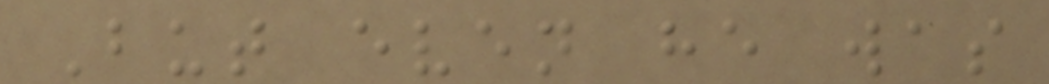But even he was
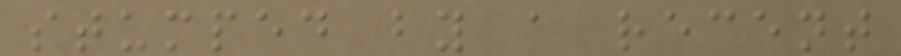stumped by a recent
